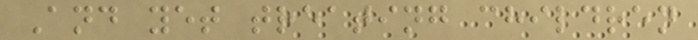And yet treating children
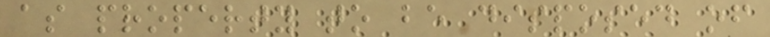as property to be disposed of
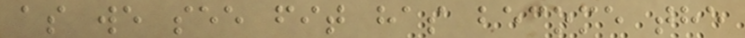as we see fit has become the
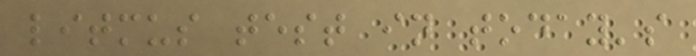litmus test in today's
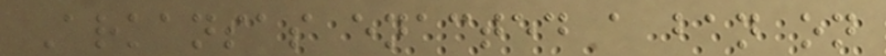Arkansas enacted a ban on
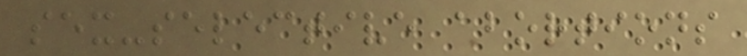sex-selective abortions
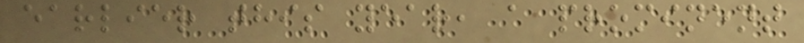earlier this year, a prominent
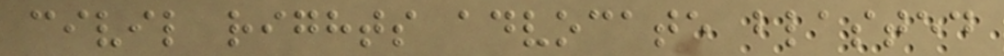civil rights advocate blasted
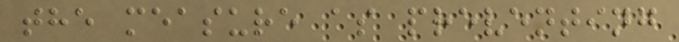the measure as preventing
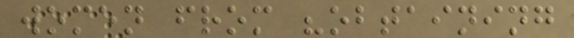women from "obtaining
